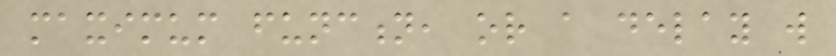maximum function, or a delay will
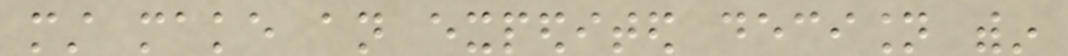must make an expedited decision within
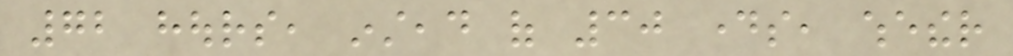72 hours, instead of 30 days, whether
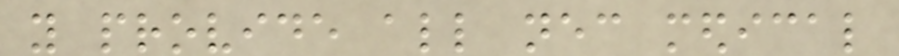you provide all necessary medical
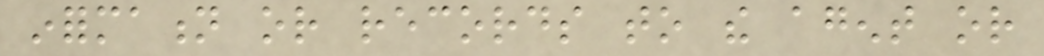information or records to the agent or
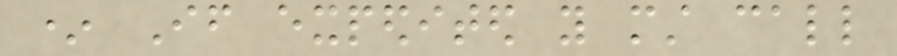* If expedited you must call
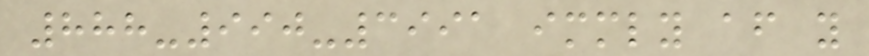888-990-3991 immediately after you
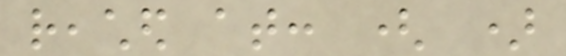reached at: ( )
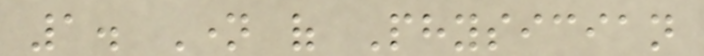1. Name of Physician
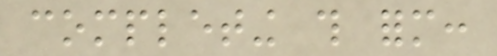completing this form:
